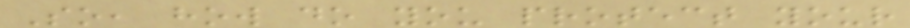So, how do you protect your
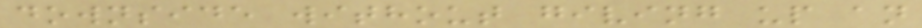downside without giving up an
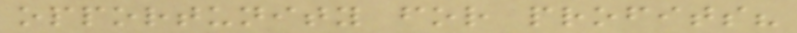opportunity for profits?
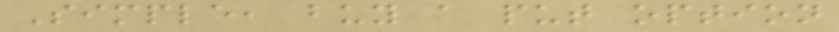Simple, buy a put option
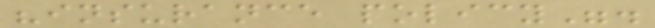"insurance policy".
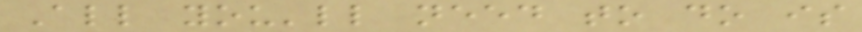All you'll need to do is
